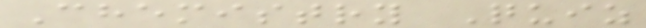Chemistry Quiz
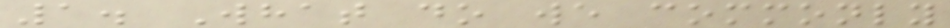1. What do we commonly
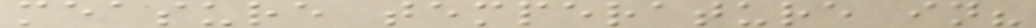measure temperature in?
